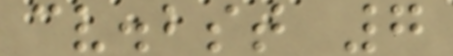cv.bst 7
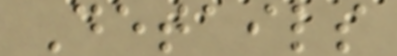Details
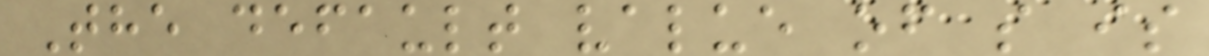The default value of s is
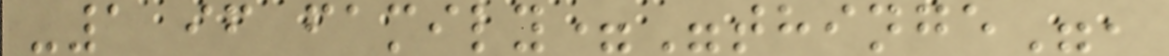-1 if family="thinge",
